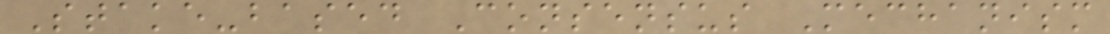Stake-based Consensus Mechanism
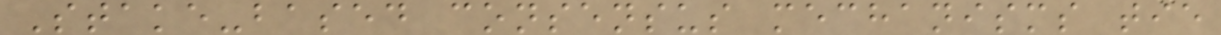Stake-based consensus mechanisms tie
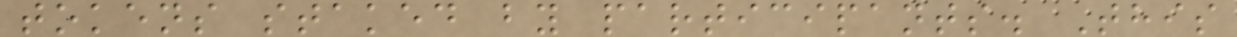tokens staked by participants. This
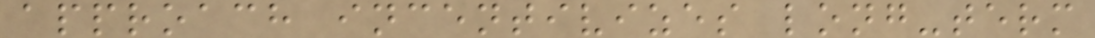approach incentivizes long-term
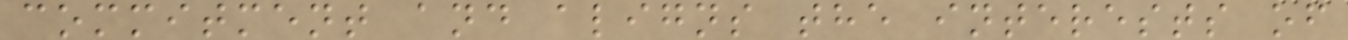commitment and aligns the interests of
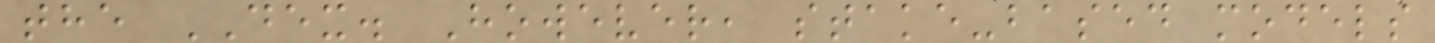the DEX. However, stake-based models
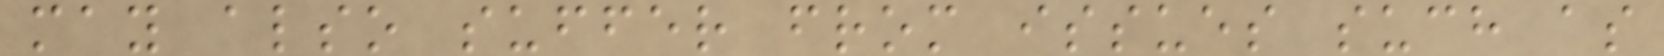may also suffer from issues such as
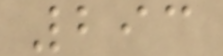293
